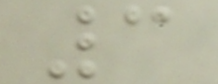3
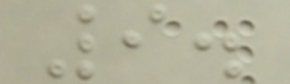9.
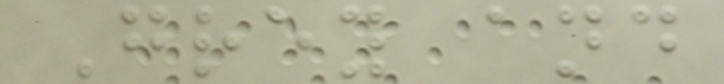Grey and
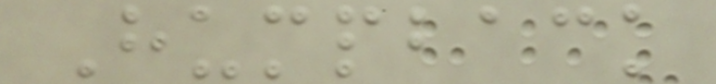Humpback
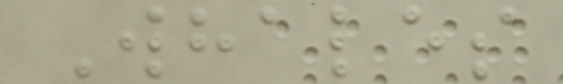Whales
